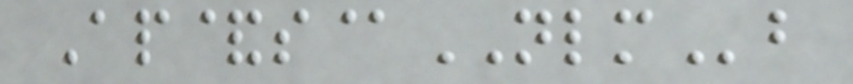Ap&s@NLMb
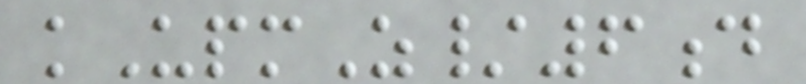kUpmZ/6d
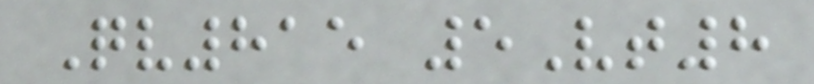Qv815 5Vt8
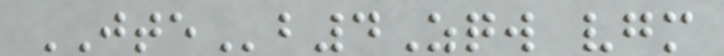JTEb4Zqw vgm
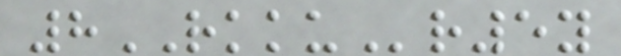8RKKUr5y
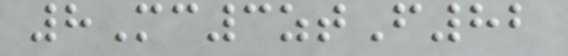8Mc3ztF82
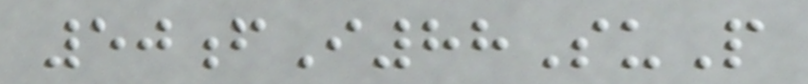50fI88SuP
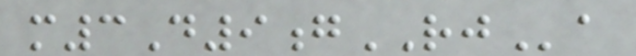m3D9gRJa
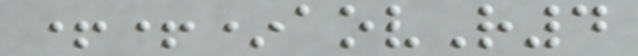++*aovR4
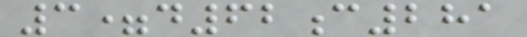3=d62c281
